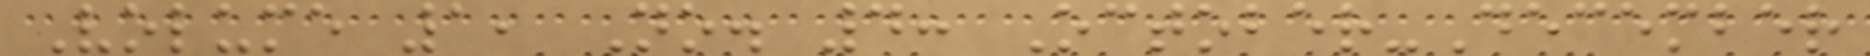Volume 1, No. 4: October-December
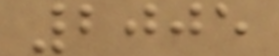2005
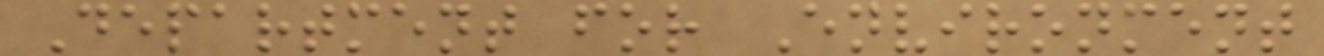Department for Environment
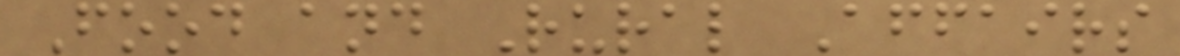Food and Rural Affairs
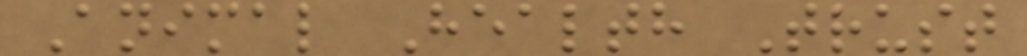Animal Health Trust
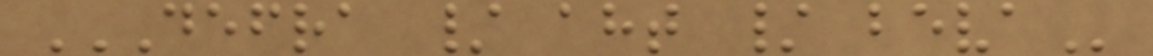DEFRA / AHT / BEVA
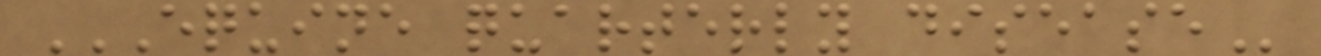EQUINE QUARTERLY DISEASE
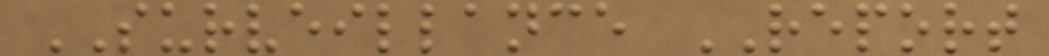SURVEILLANCE REPORT
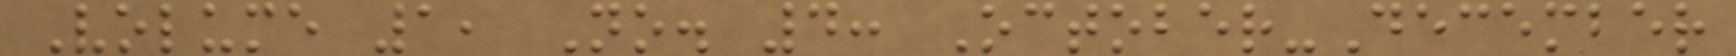Volume 1, No. 4: October-December
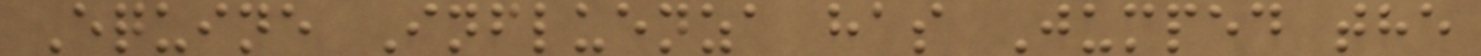Equine Influenza has Jumped the
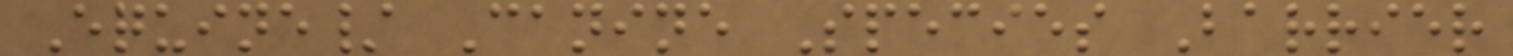Equine/ Canine Species Barrier
